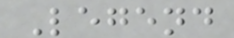Legend
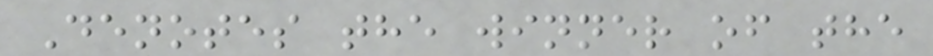Denotes the winner of the
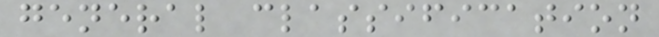general classification
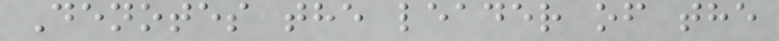Denotes the leader of the
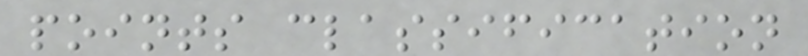points classification
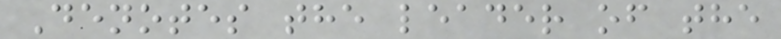Denotes the leader of the
